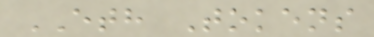ETH Tokens
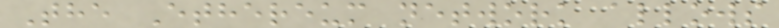The Ethereum network allows
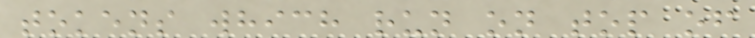tokens which run on top of
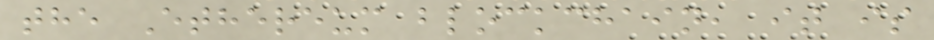the Ethereum blockchain, it is
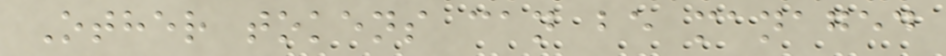Other tokens can be managed
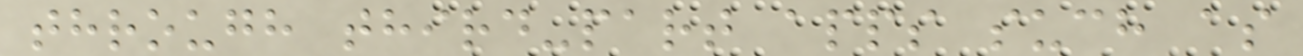through third-part apps such as
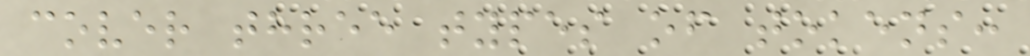cover three types of tokens:
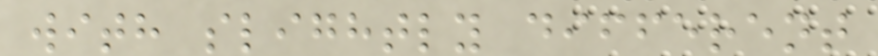with slightly different
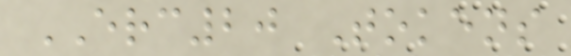ERC20 Tokens
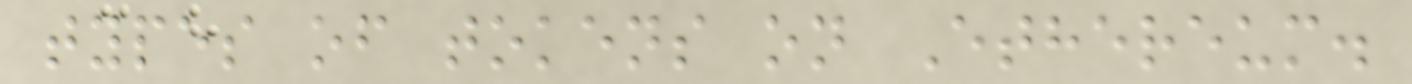types of tokens on Ethereum.
